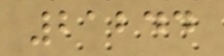21244
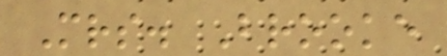Mrs. Brooke
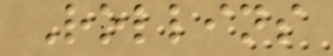Rollins
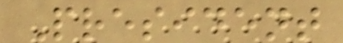President
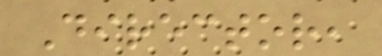Director,
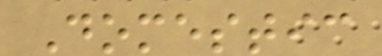Domestic
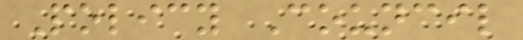Policy Council
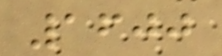1600
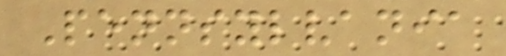Pennsylvania
